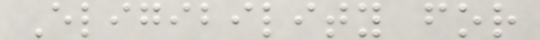Eligibility for
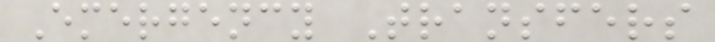Emergency Transfers
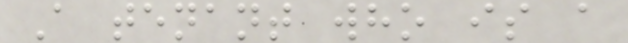A tenant who is a
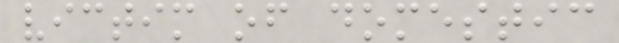victim of domestic
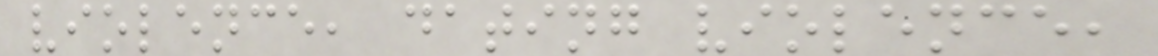violence, dating violence,
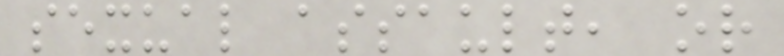sexual assault, or
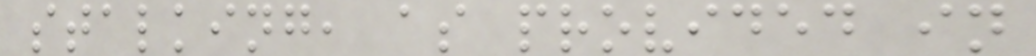stalking, as provided in
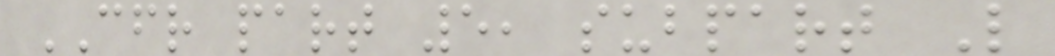CFR part 5, subpart L
